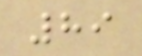89
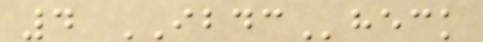4 IBDCheck
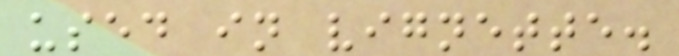used in vignette.
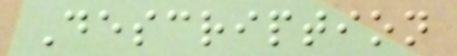Description
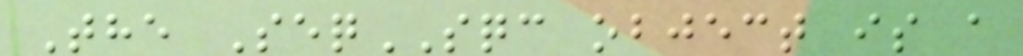The SeqSQC object is a
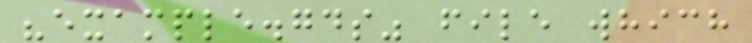"example.gds" file which
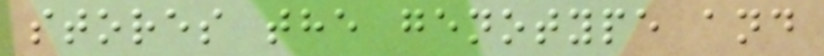stores the genotype and
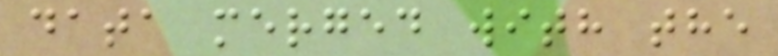data merged with the
